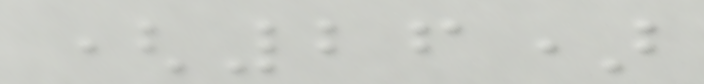(26)
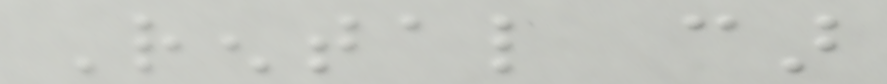Rental car
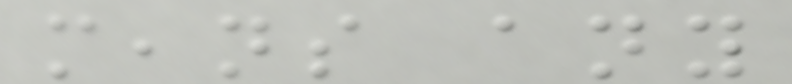means any
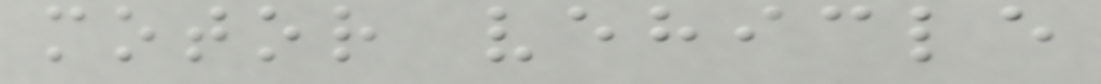motor vehicle
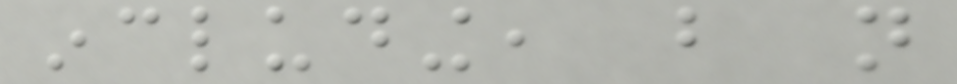including, but not
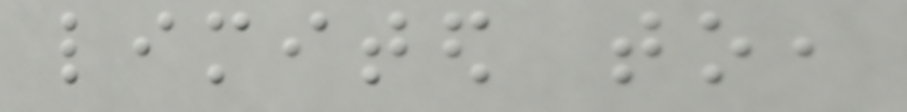limited to,
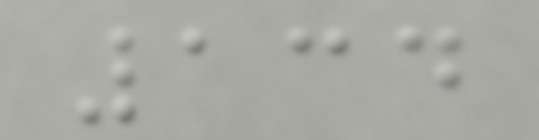134
